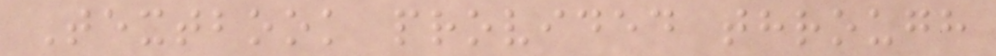Textbook provided through
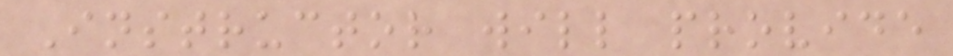Instructor will provide
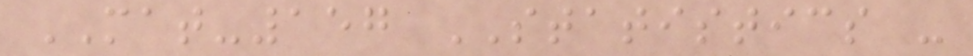MAT-157 STATISTICS -
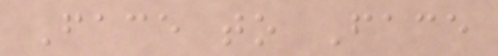Face to Face
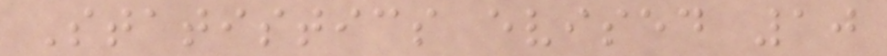Statistics evised 10
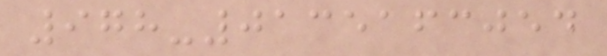978-0135163054
